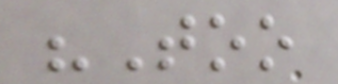"Too
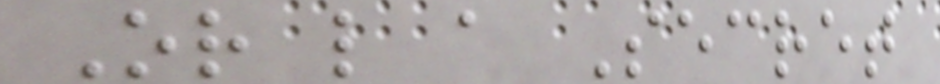Or like a Secret
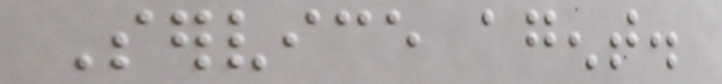Service agent.
